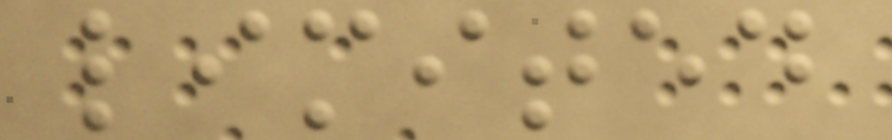limited
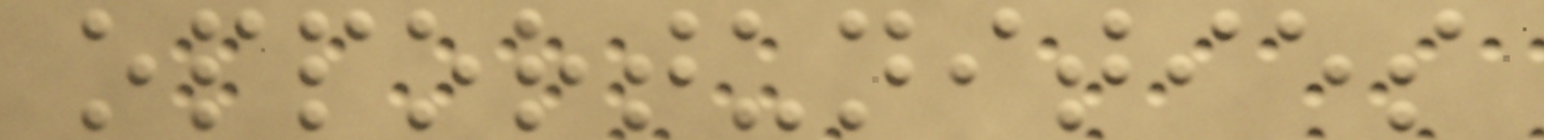opportunities
